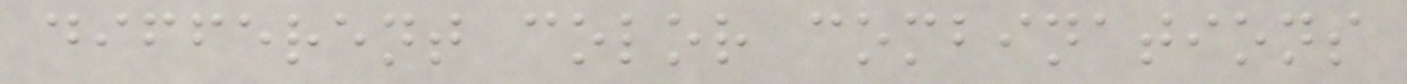different color combinations
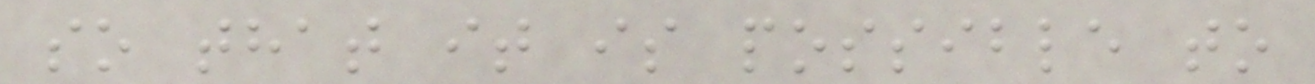so that it is possible to
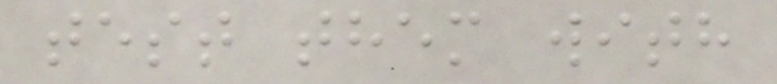test them with
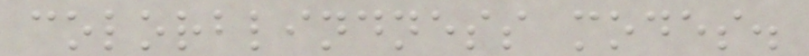colorblindness modes.
